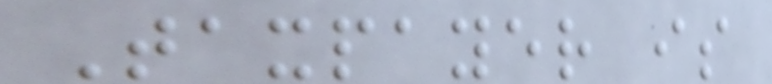Taxpayer is
